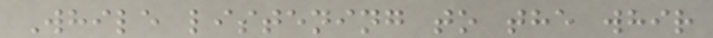While listening to the whir
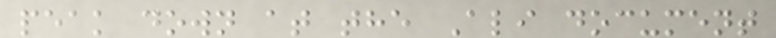peak down at the Ali document
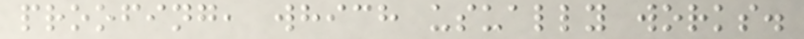proofing, which usually works.
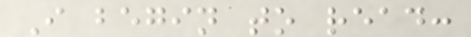I begin to read:
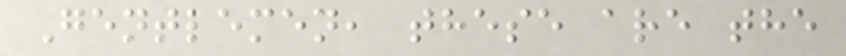Gentlemen, these are the
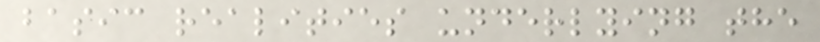basic realities underlying the
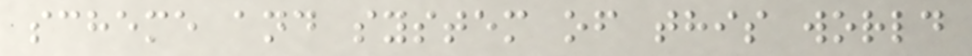scheme and system of this world
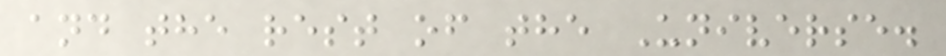and the rest of the Universe.
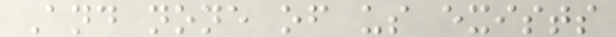And none of us exists
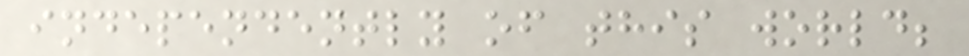independently of this world;
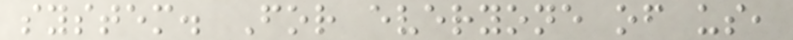system. For everyone of us,
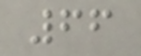66
